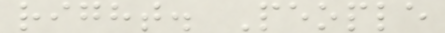right. People
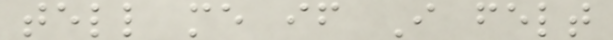tell me if I felt
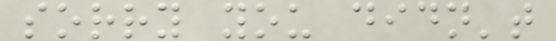sorry you didn't
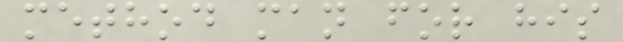method man for his
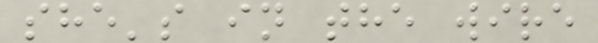she's in the wire
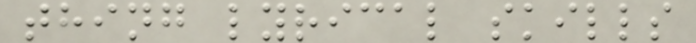thing lyrical skills
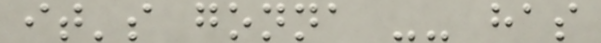it's gonna -- has
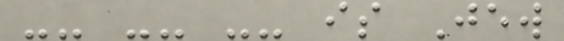-- -- -- is Jew
